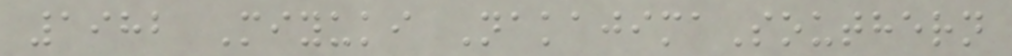1982 Miyuki NakajimaSouthern
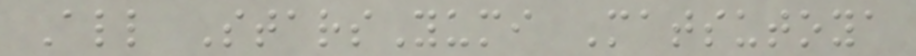All StarsYumi Matsutoya
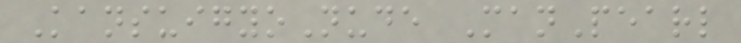KansuigyoNude ManPearl
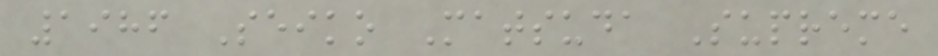1986 Seiko Matsuda Supreme
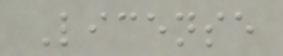License
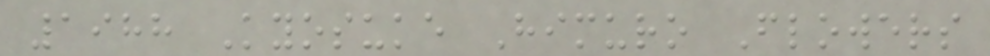1988 Kyosuke Himuro Flowers
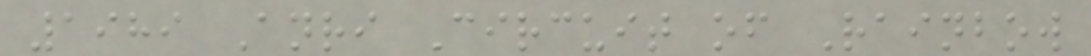1989 Anri Circuit of Rainbow
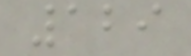129
